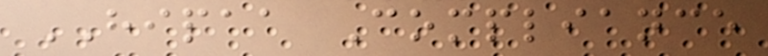HIPAA Compliance
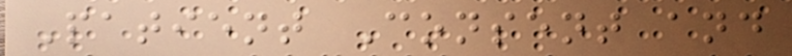Patient Consent and
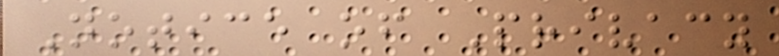Notice of Privacy
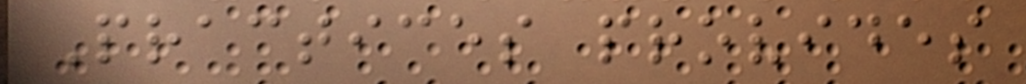Practices provides
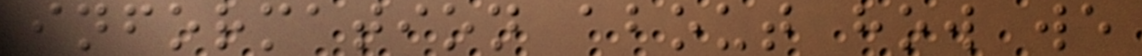information about how we
